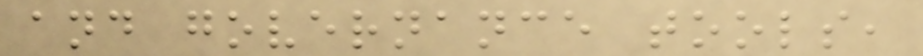and governance tools,
